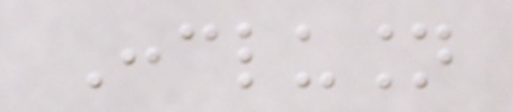Conclusion
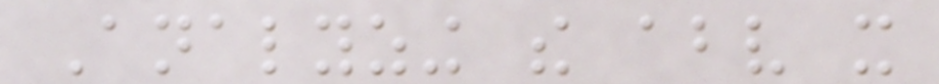Analyzing the above it
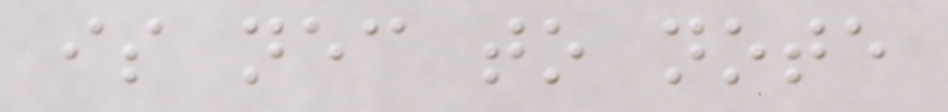is necessary to note
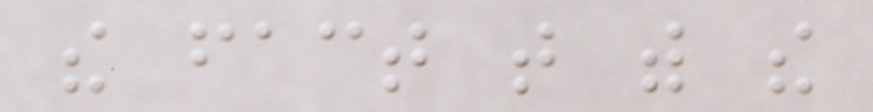the fact that with the
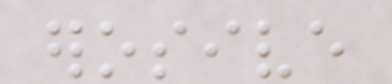erosive
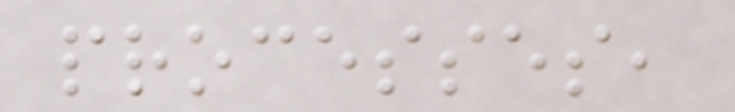processes,
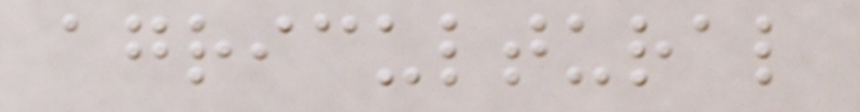agricultural
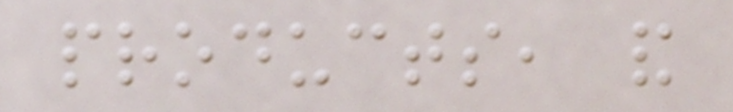products, and
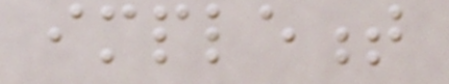implement
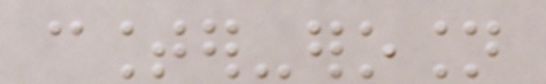counter-erosion
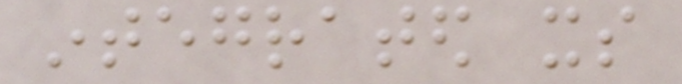integrated its
